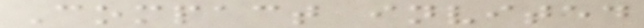Compact invited
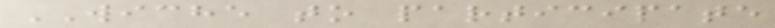WICHE to participate
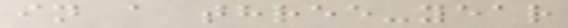in a three-year
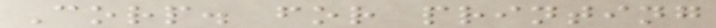Corp. for printing
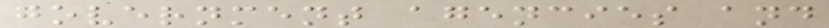government agencies and
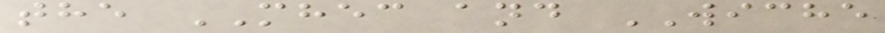the MHEC and WICHE
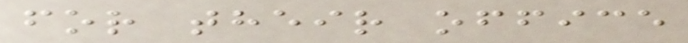for their office
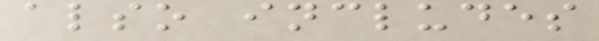also includes
